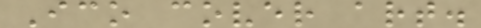Ico cover art.
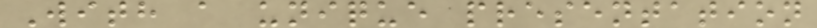With a unique presentation
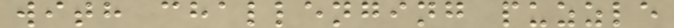with challenging puzzle
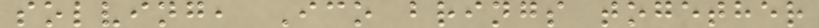solving, Ico brings together
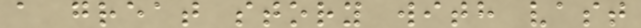a great story with vast
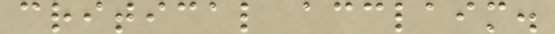critical acclaim.
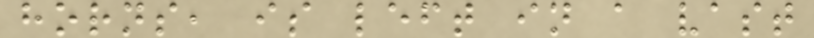horns, is left in a vast
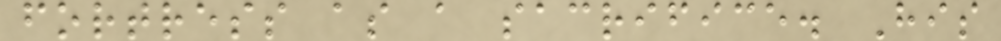fortress as a sacrifice. His
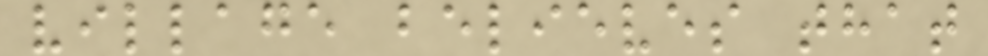village believes that
